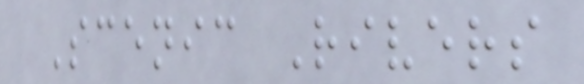Scenic Rivers
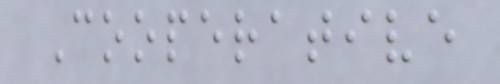Cooperative
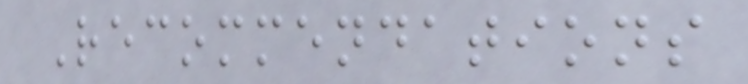Recommendations
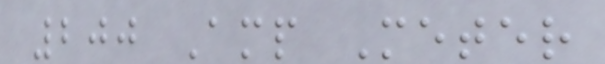200 Amp Meter
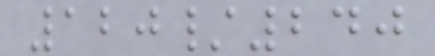120/240
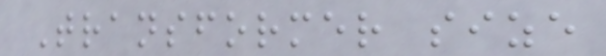Transformer size
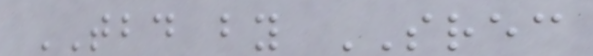TBD by SREC
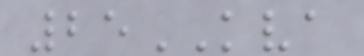25KVA
